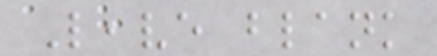Leave blank
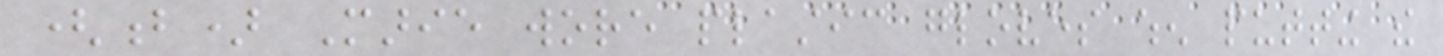(b) Marie wore plastic gloves when putting the
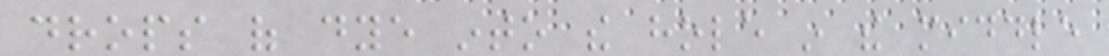drops of dye into the hole in the middle
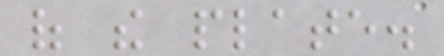of the plate.
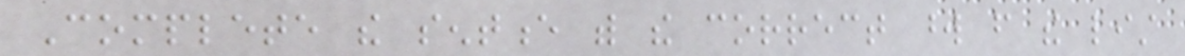Complete the sentence with the correct word from the list
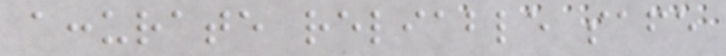accurate reliable safe
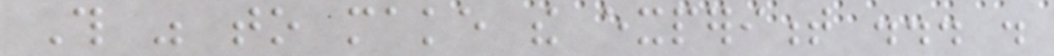This was to make the experiment ... .
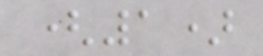(1)
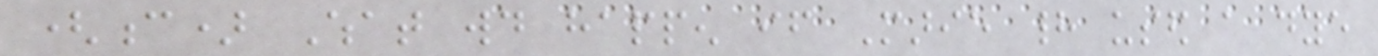(c) What would happen if Marie had used a dye
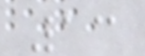13
